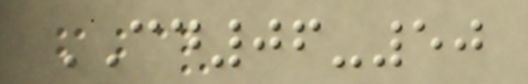CD06-50
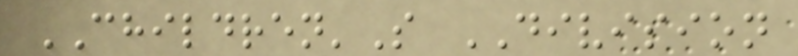CHILDREN'S DIVISION
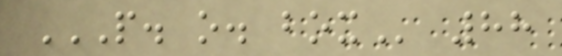P. O. BOX 88
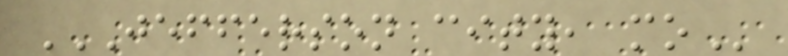JEFFERSON CITY, MO
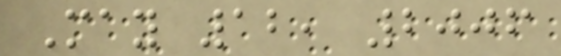May 12, 2006
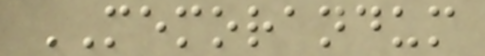MEMORANDUM
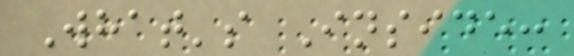What's Inside:
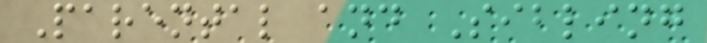Parental and Sibling
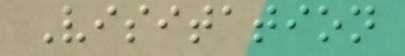Visitation
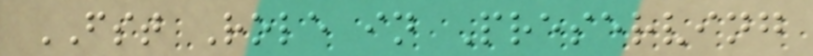FST Role in Preserving
